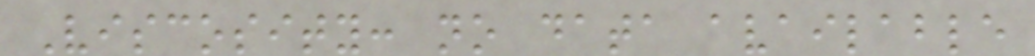Viscosity: no data available
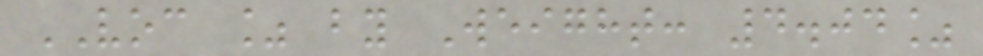VOC % by Weight: 4.04%
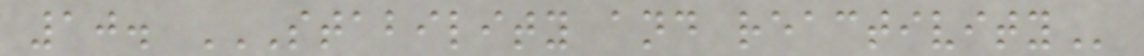10. STABILITY AND REACTIVITY
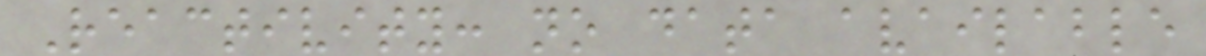Reactivity: no data available
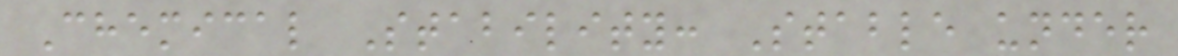Chemical Stability: Stable under
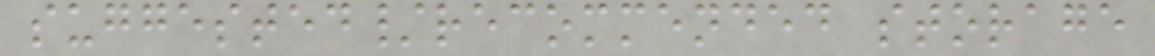suggested/recommended storage
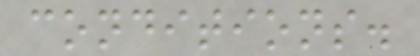conditions.
